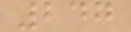247
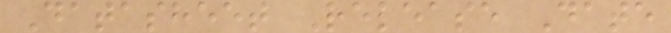Datasheet Release Date
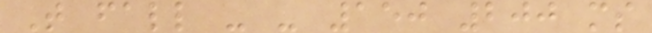T fall - - 150 200 ms
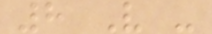8 V -
